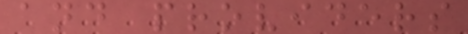and providers
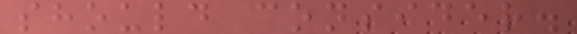should consider.
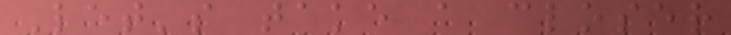Let's take a closer
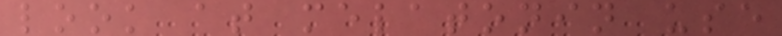look at melatonin use
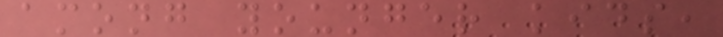among younger kids,
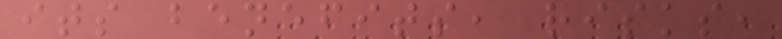its benefits, risks,
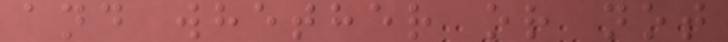and whether or not
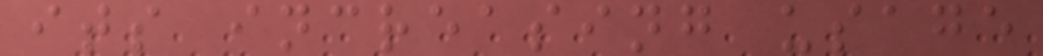its increasing usage
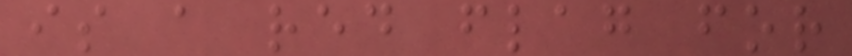is a red flag for
